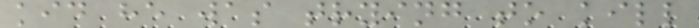kid he was trying to kill
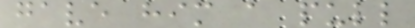gave him a pull
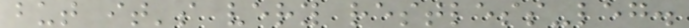but it's very restless-leg.
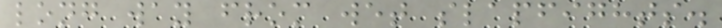long way from wet slapfights.
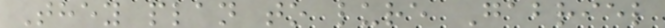They plan to lure Gabriel
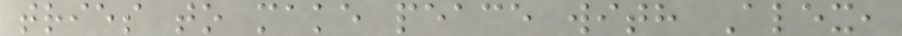tries to make peace with Alex,
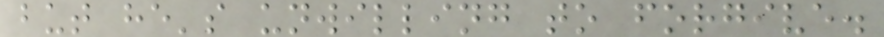but he's unwilling to forgive.
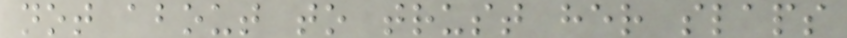not about to trust her slaps
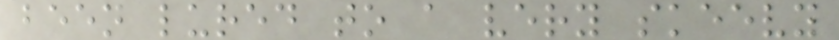been lured to a very skeevy
